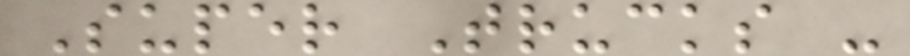Super Trucks -
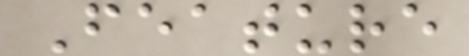Feature
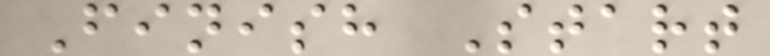Finish Start
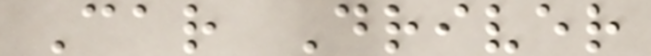Car Driver
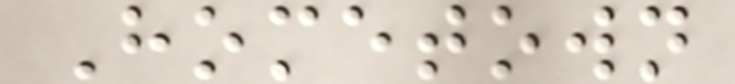Hometown
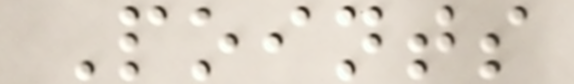Points
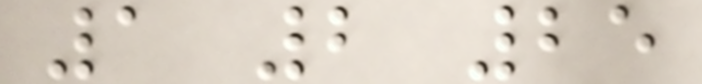1 2 25
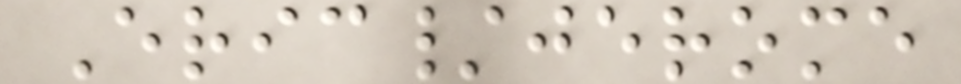Eric/jerome
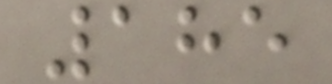185
